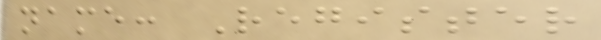name: Register
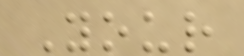Your
